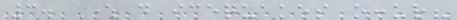3. Where do icequakes occur?
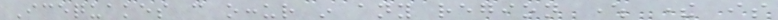Icequakes can occur in any region where there is
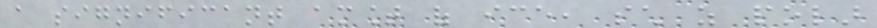a significant amount of ice, such as polar
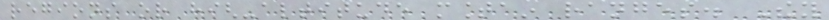regions or high-altitude mountain ranges. They
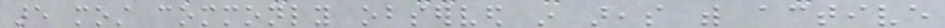are most commonly observed in areas with active
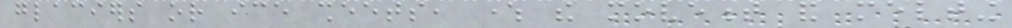glaciers or ice sheets, where the movement and melting
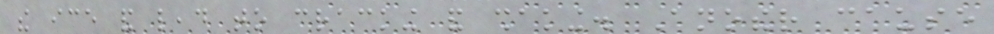the ice and lead to cracking and shaking. Another cause
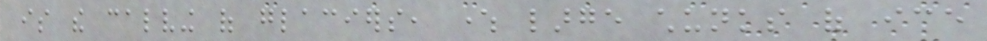is the calving of glaciers, where large chunks of ice
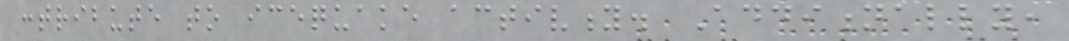contribute to icequake activity. Additionally,
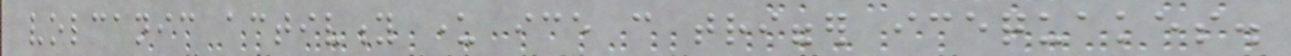volcanic activity under ice can trigger icequakes.
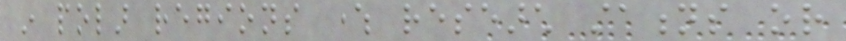in polar regions where research stations or
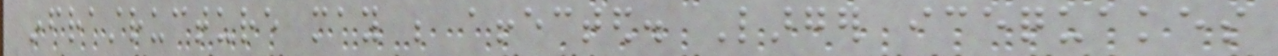infrastructure may be affected. Larger icequakes
